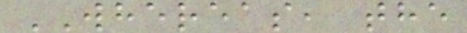WHEREAS, the
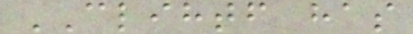CLIHTF has
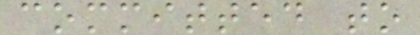committed to
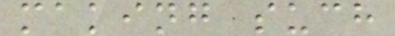making such
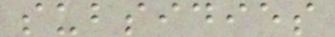subsidies
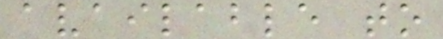available to
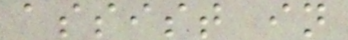assist in
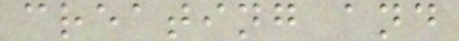creating and
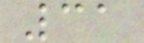31
